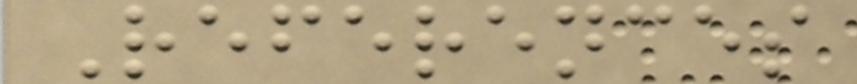References
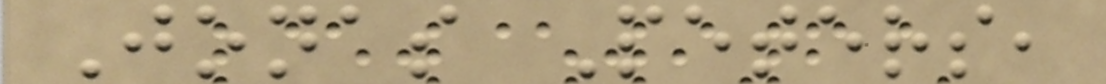Jonas Peters,
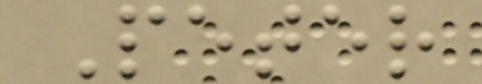Peter
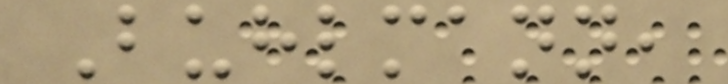Buhlmann,
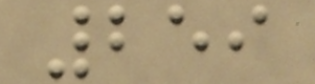259
